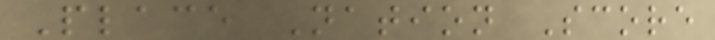Place Nation Score
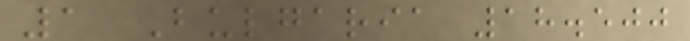1 Bulgaria 18.500
